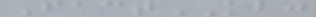FactKB:
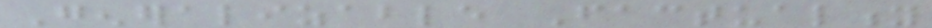Generalizable Factuality
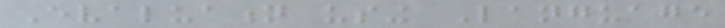Evaluation using Language
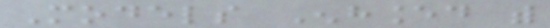Models Enhanced with
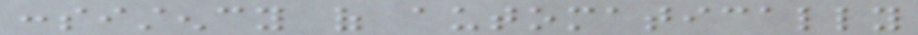consistency of automatically
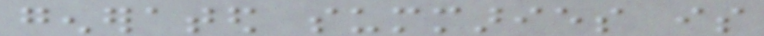generated summaries is
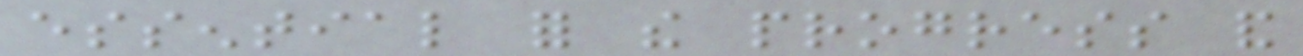essential for the progress and
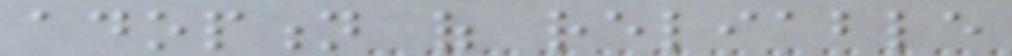adoption of reliable
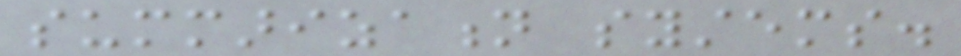summarization systems.
